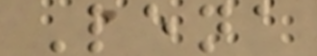Lena
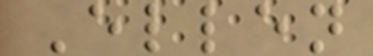Ellen
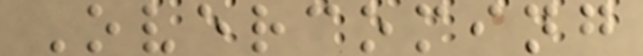Overcoming
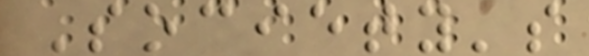Society's
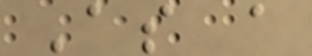As a
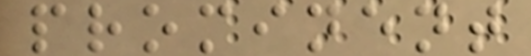prominent
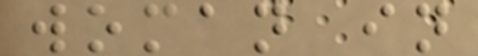woman in
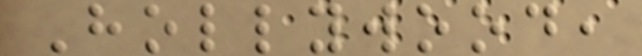Hollywood,
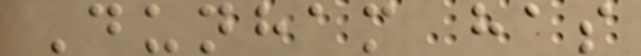Dunham has
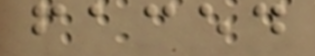faced
